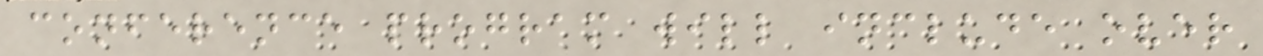conference program will include over
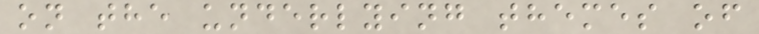on the underlying themes of
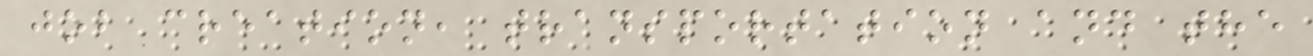job creation, transportation and the
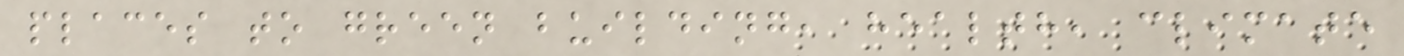places to green building, health, climate
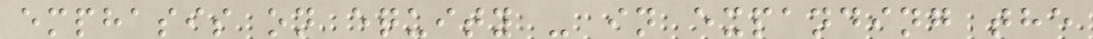emphasis on equity - in expanding the
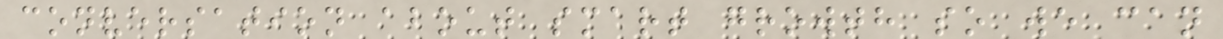conversation about smart growth so we can
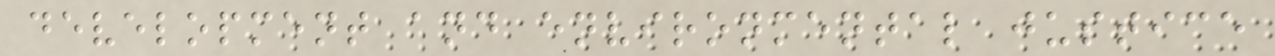development and environmental justice
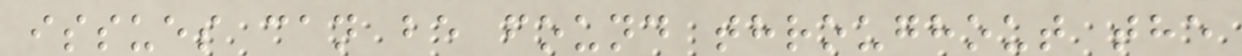issues can be found throughout the
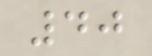40
